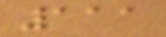111
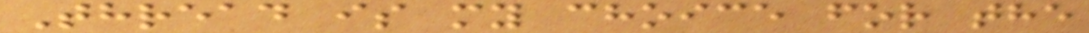Thread is my choice for the
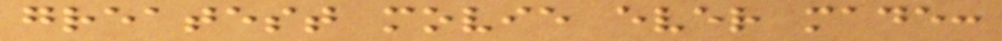greatest movie ever made:
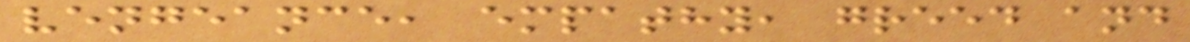vengeance, empathy, greed and
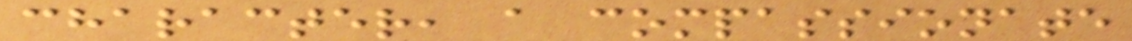character, a compassionate
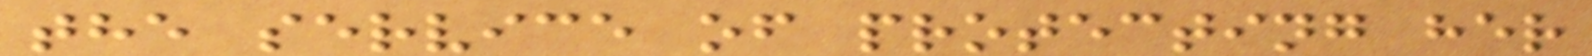the service of protecting her
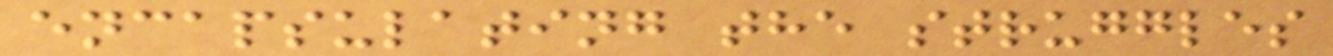encapsulating the struggles
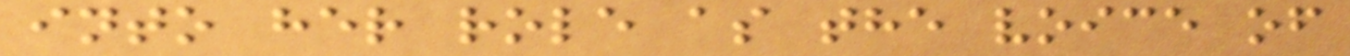into her role as the voice of
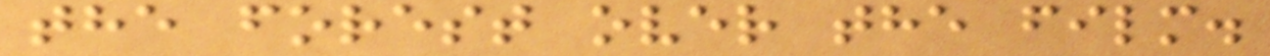the forest over the film.
